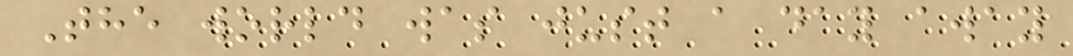The world was just a day away
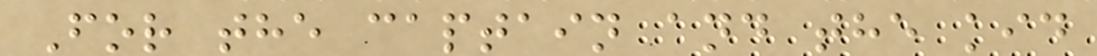For the captain and the kid
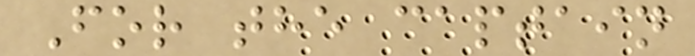For the captain
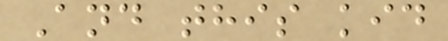And this kid
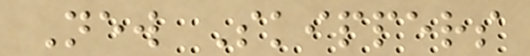New Skippers
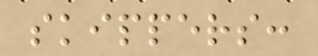skippers:
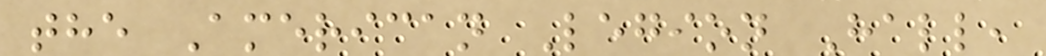the American Legion Hall,
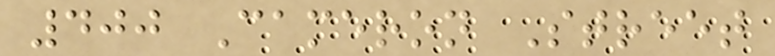400 Cameron Street
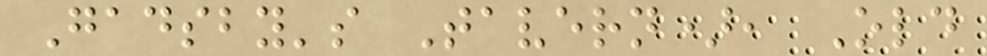Gadsby's Tavern), Old
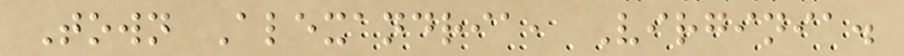Town Alexandria, Virginia.
